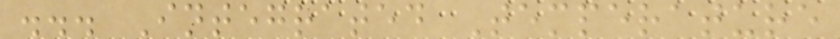... Integrated Temperature
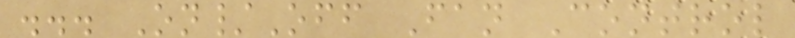... On/Off Fan Control
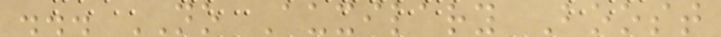... NO Auxilary Boost
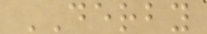DERBY
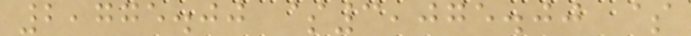2,775.00 $3,075.00 $
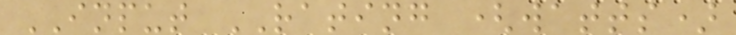INPUT RATING (watts)
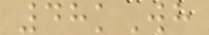48kWh
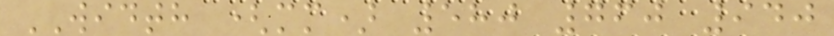WIDTH (mm) 580 760 940
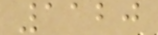1120
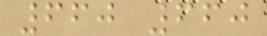660 660
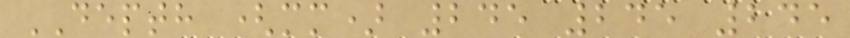DEPTH (mm) 245 245 245
